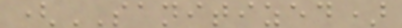(SANITIZED)
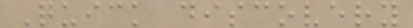Quick discovery
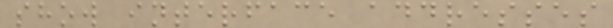show interface addresses
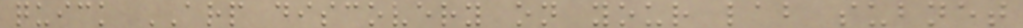quick ARP discovery on your lab subnet
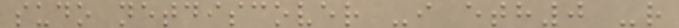sudo netdiscover -i eth0 -r
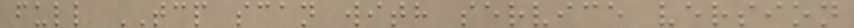full TCP scan with service version
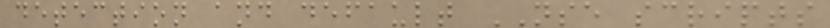detection and default NSE scripts
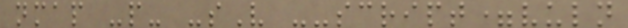nmap -p- -sV --script=vuln
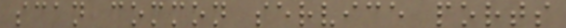scan common service ports
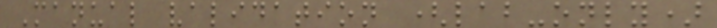Manual validation (lab-only)
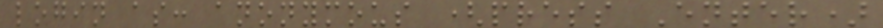login as: anonymous (press Enter)
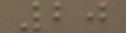20
